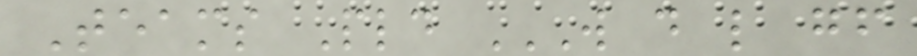Teams Pld W D L GF
